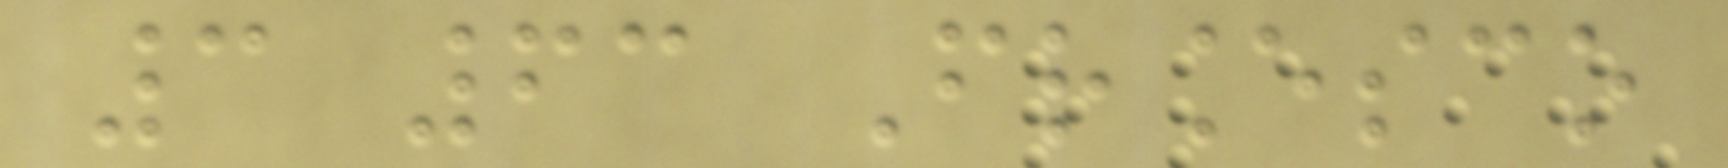3 63 Francesco
